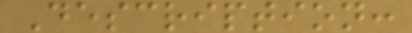Description:
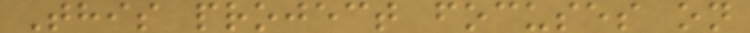This project focuses on
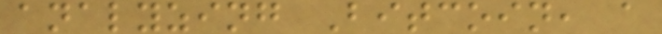analyzing Bitcoin, a
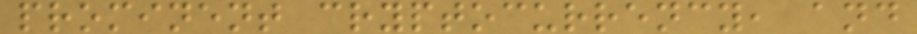prominent cryptocurrency, and
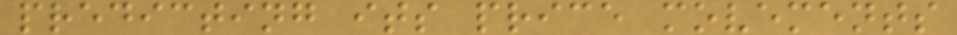predicting its price movements
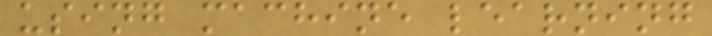using machine learning
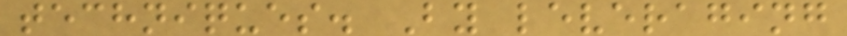techniques. By leveraging
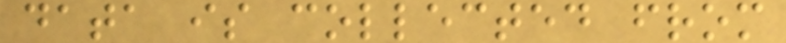data is collected from
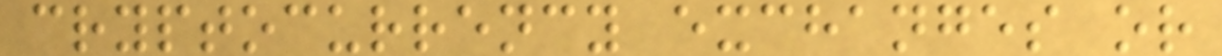cryptocurrency exchanges or
